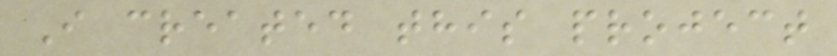I created this project
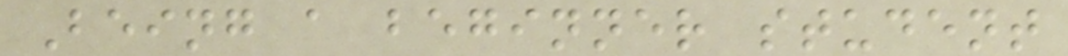Being a beginner student
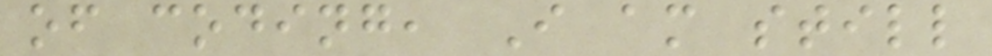of coding, I am still
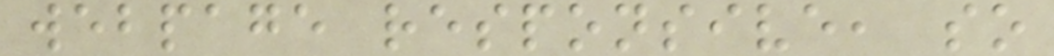webpage responsive, so
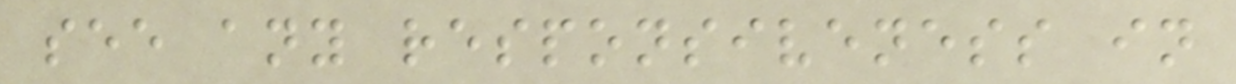see any responsiveness in
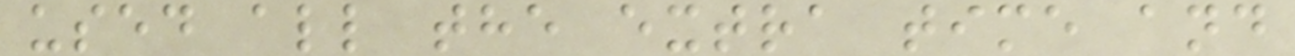used all the extra time and
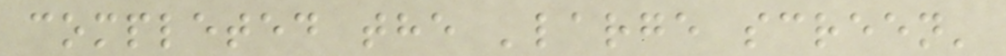completed the 'large screen'
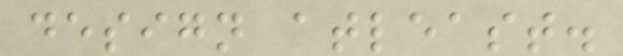design atleast.
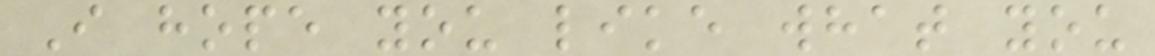I hope you like what you
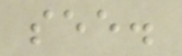see.
